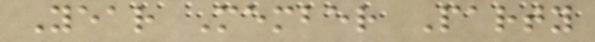Year Member Party
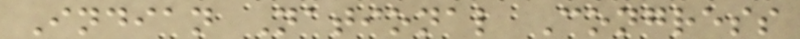Indian National Congress
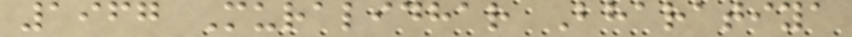1967 Muralidhar Bharatiya
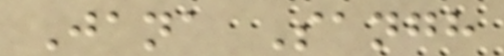Jana Sangh
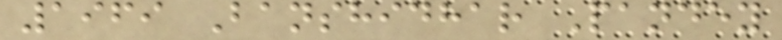1969 Banshidhar Pandey
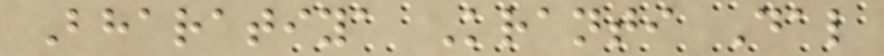Bharatiya Kranti Dal
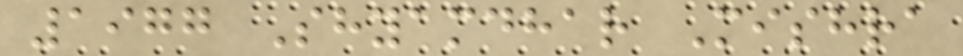1977 Shyamdhar Mishra
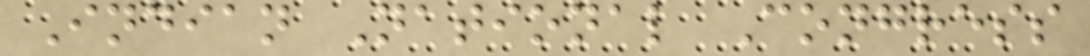Indian National Congress
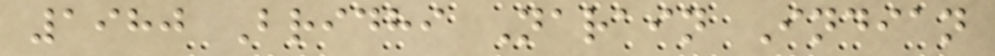1980 Bridhi Narain Indian
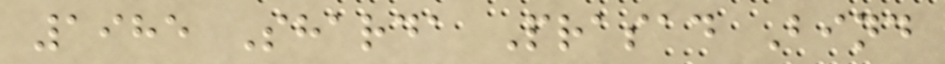1985 Sharda Prasad Bind
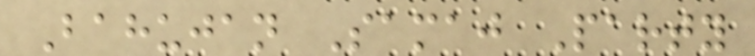Bahujan Samaj Party
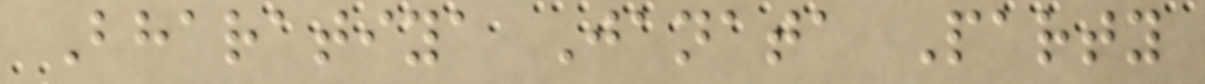Bharatiya Janata Party
